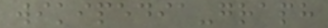wikipedia-graph
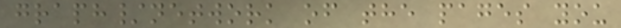graph/network of the pages you
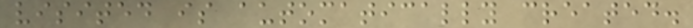visited is automatically created.
